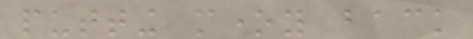putting money back
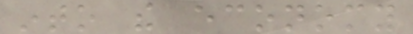into the economy
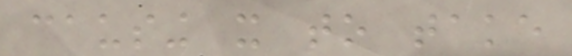causing it to take
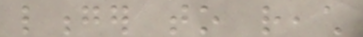longer to reach
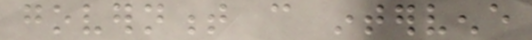government can intervene
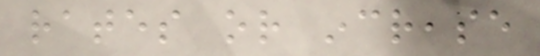rates or increase
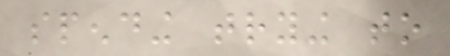spending trying to
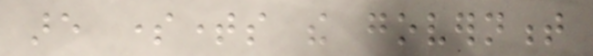are sometimes the government
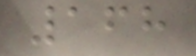168
